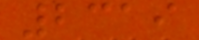2319
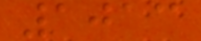1013
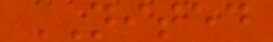NITED
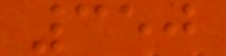350
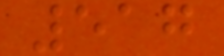517
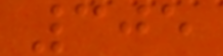305
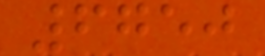6750
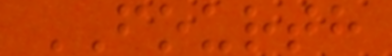FOURTH
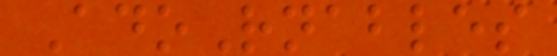AdoRnables
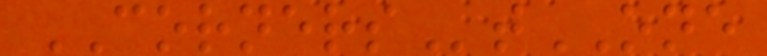CORNERStONE
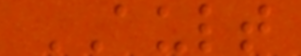AULT
